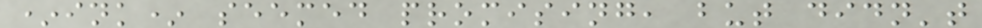*ink* seemed promising, but didn't
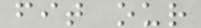fit our
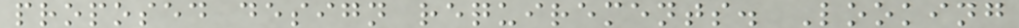proposed design requirements. Looking
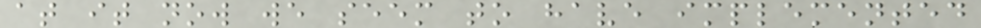at it now we seem to have implemented
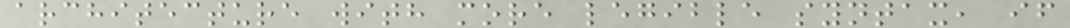architecture with more legible syntax, if
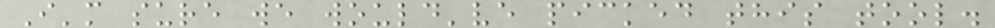I'm sure we would've picked this tool.
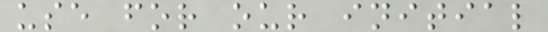use for our initial
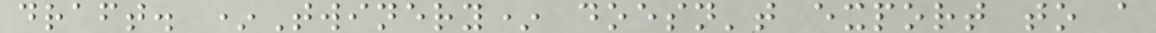draft. *Twinery* doesn't export to a
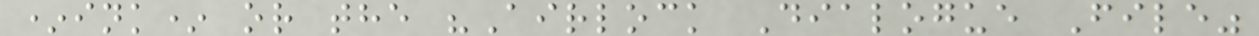*ink* or the "Airlock Dialogue File"
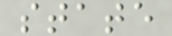state
